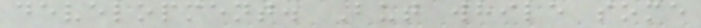development. But while some
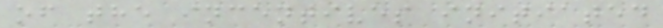of the incentives initiated
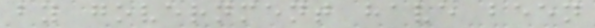by government have been
